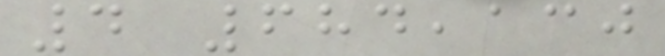4 684,130
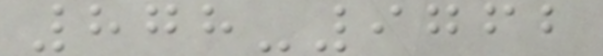878-9762
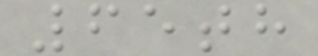65th
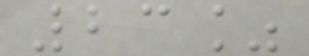23%
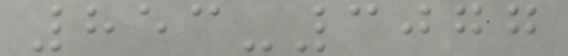853-3077
